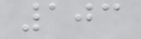103
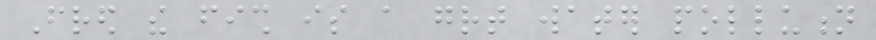Fred the fish is a great water pollution
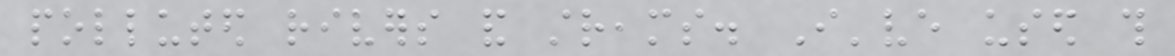polluted rivers and streams. I've used this
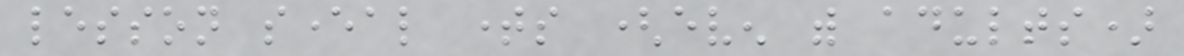lesson several times (even with adults)
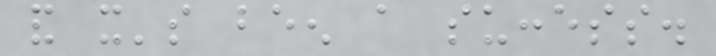and it's been a success.
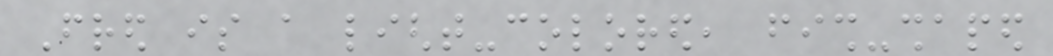Fred is a light-colored, fish-shaped
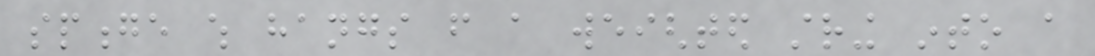sponge which hangs from a weighted string into a
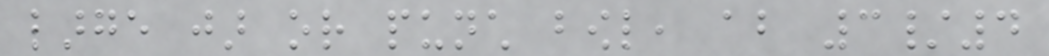large jar or punch bowl, about 3/4
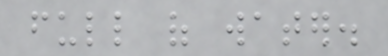full of water.
